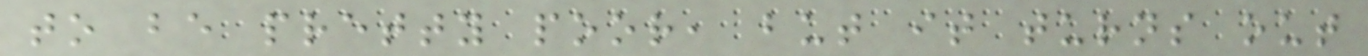to be pretty poor, but it turns out
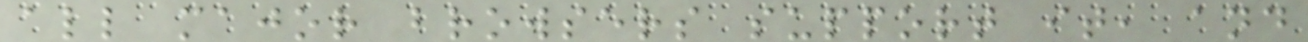all major browsers support it, and
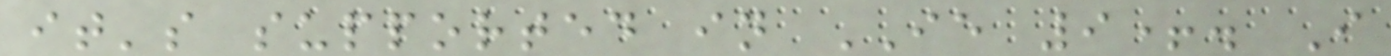it's supported in IE 9+. I
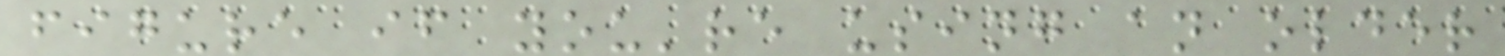figure if you're using an older
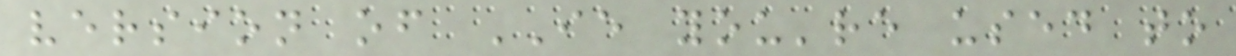version of IE you're used to
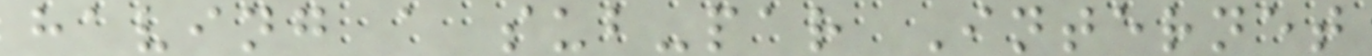having a sub-par Internet
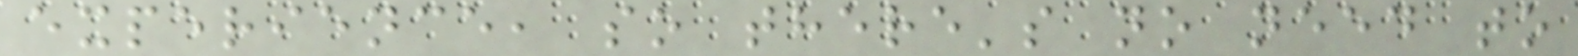experience, so there's no need to
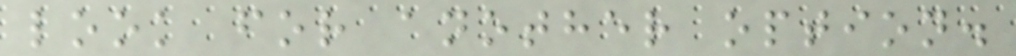look for another option.
